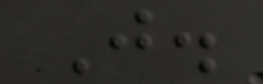J.
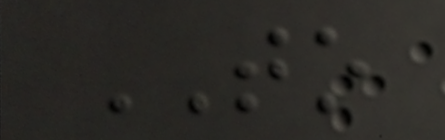TO
